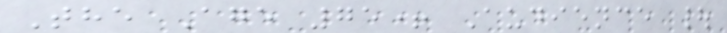The Age 75+ Audience |
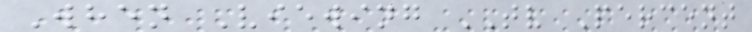When Viewing TV Percent
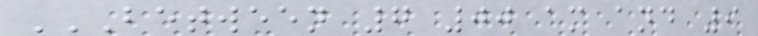BETWEEN 7 00 AM AND 9
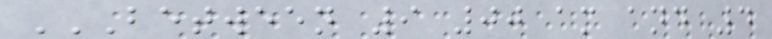BETWEEN 9 00 AM AND 4
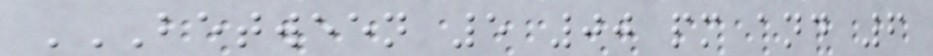BETWEEN 5 00 PM AND 6
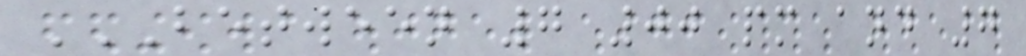BETWEEN 7 00 PM AND 7
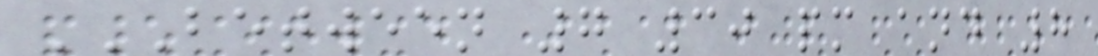BETWEEN 7 30 PM AND 8
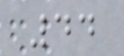44
